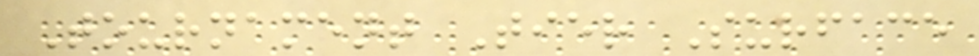Tournament Tier Surface
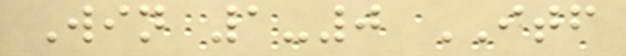Win 1-0 ITF
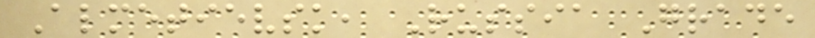Almetievsk, Russia Grade
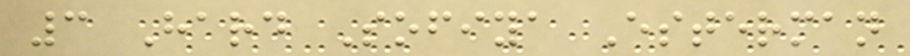3 Hard Sofiya Esterman
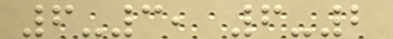6-3, 6-2
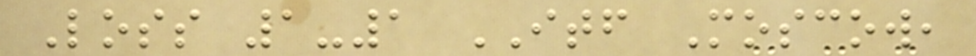Loss 1-1 ITF Moscow,
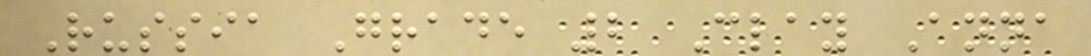Russia Grade 2 Clay Anna
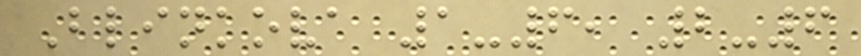Blinkova 1-6, 2-6
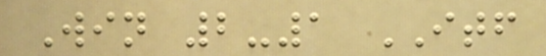Win 2-1 ITF
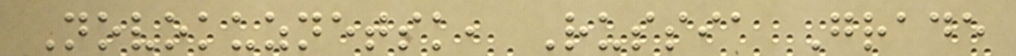Novokuznetsk, Russia Grade
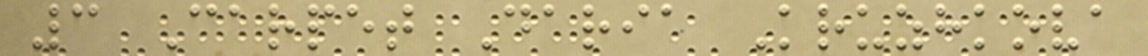3 Carpet Daria Kruzhkova
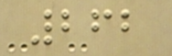262
